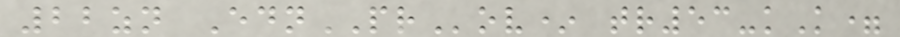22zn EdnPRov* tr53-kK=
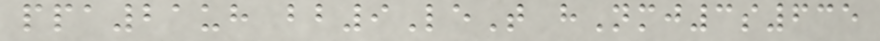ppa21uh bb9LeT hNmj3s635
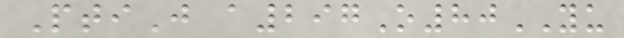PtiJ a297O80YU
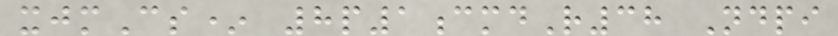xjmCs* 8p1cmdR38 Ndpi
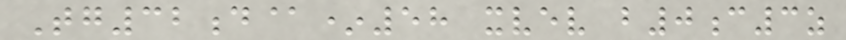Tg32d@*58 xvev b0c3z
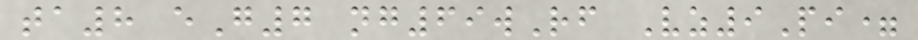ta8 eG7 ng69wRf Vz9Pi=
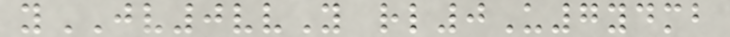yJV0vvY rl0U7ydmb
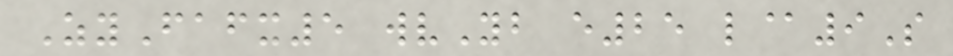ZyFafx5 wvYb e25 l@9S
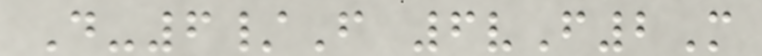D-6/F 6vF2M
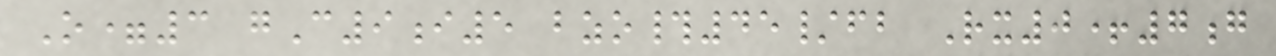O=3 gC9i5 bzo#45/fb Rx0+7g
